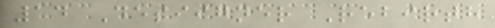14 Desiigner Rebirth
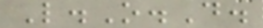L.O.D.
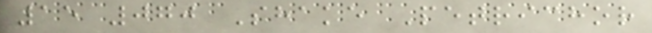15 070 Shake Petrichor
